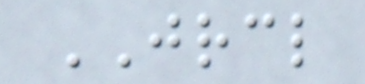JRCL
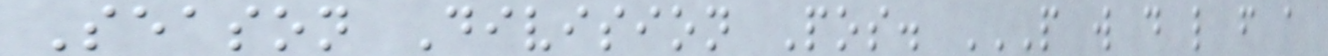Season Division Pos. P W D L F A
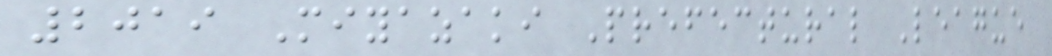2019 Miyazaki Prefectural League
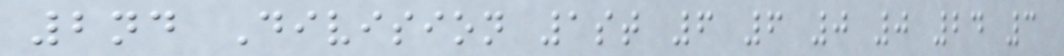2nd Division 1st 6 6 0 0 24 3
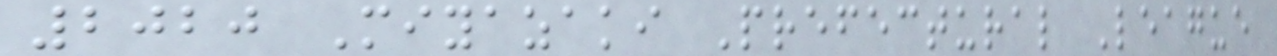2020 Miyazaki Prefectural League
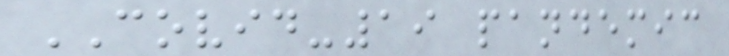COVID-19 pandemic
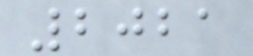2021
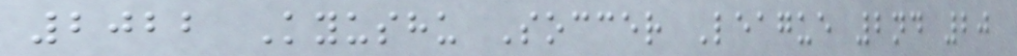2022 Kyushu Soccer League 2nd 20
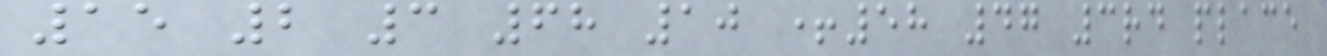15 2 3 68 10 +58 47 3rd place
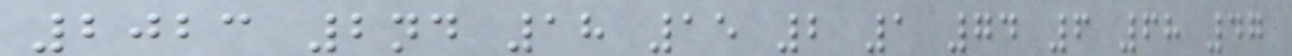2023 2nd 18 15 2 1 74 6 68 47
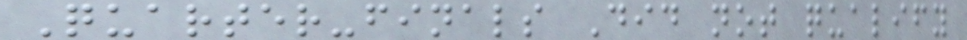Quarter-finals Did not qualify
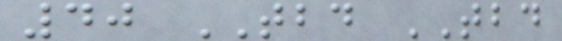40 TBD TBD
